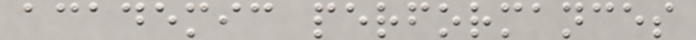academic performances
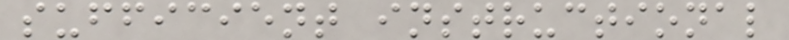sufficient instructional
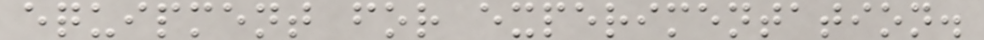equipment for experimentation.
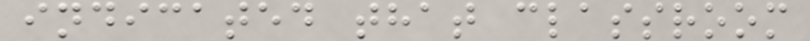indicated that classroom
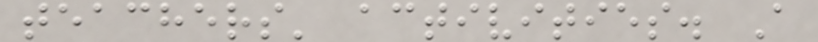teachers' activities. A
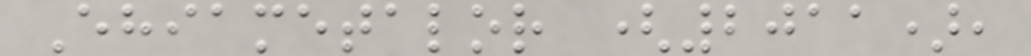Ehiametalor (2011),
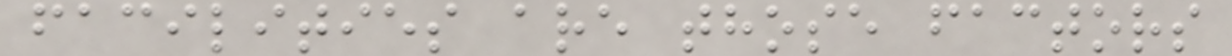facilities are those factors
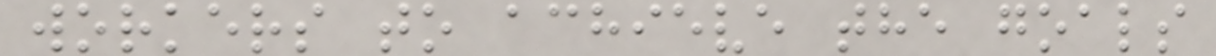workers to achieve the goals
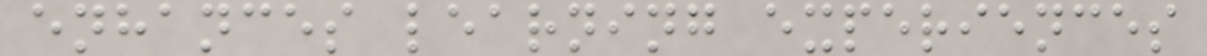enhances learning experiences
